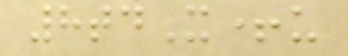8tdX+u
